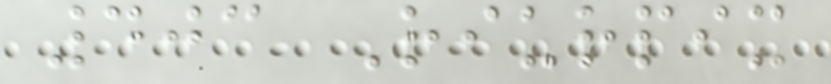403 Riurpix
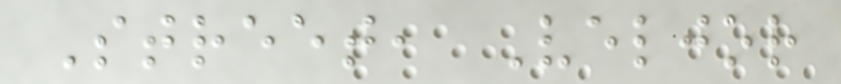Street, Veljor
